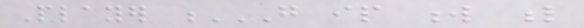Player G IP W L
